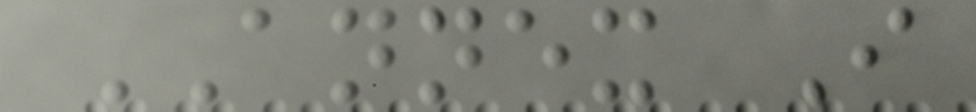ANNEX I
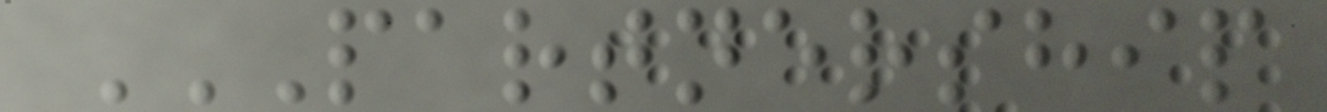PARTNERSHIP
